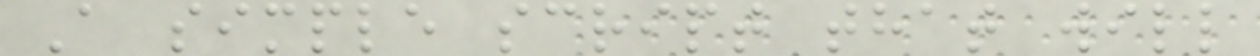A simple script that will
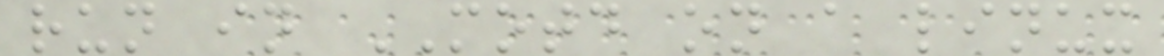run in MOTD on a linux
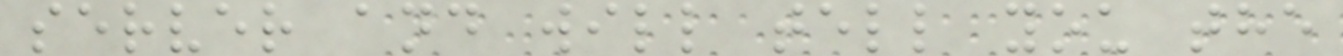server and will tell you the
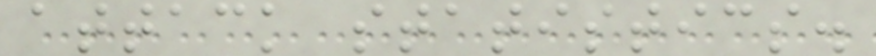attack statistics.
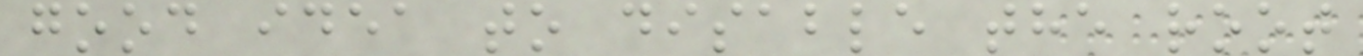good idea to disable the root
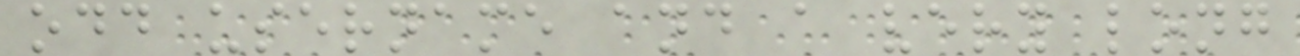odd username and a very long
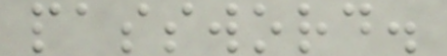password.
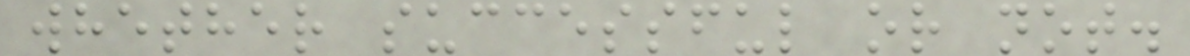whether successful or not.
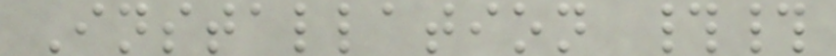Installation ##
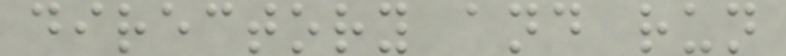directory and run
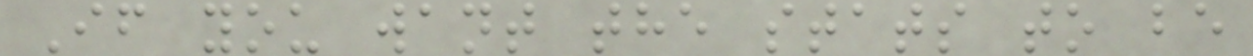If you want the stats to be
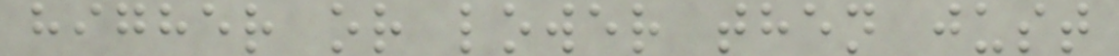higher or lower then just
